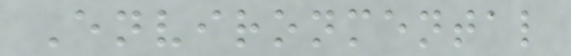Environmental
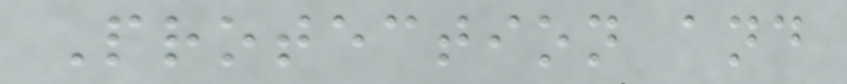Protection and
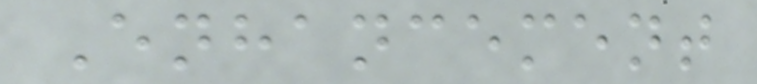Enhancement
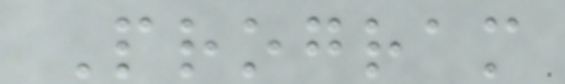Program
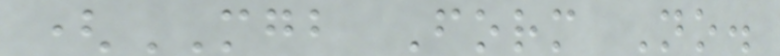(MGB Form No.
